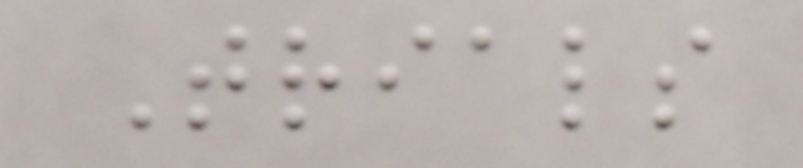Trials
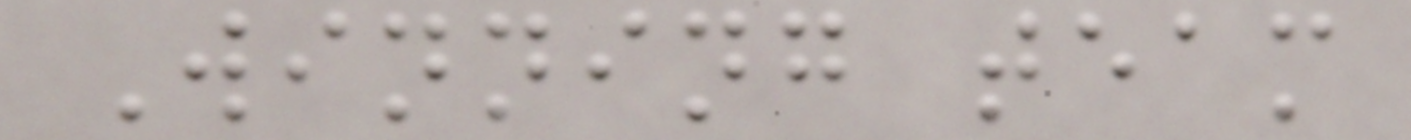Winning team
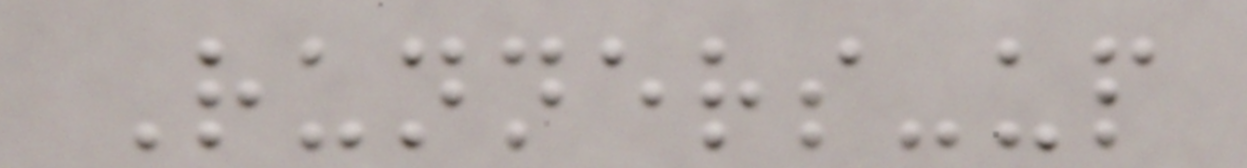Runners-up
